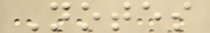Notes
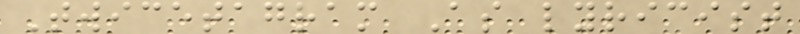Twicetagram As lyricist
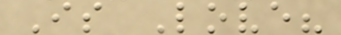Is Love?
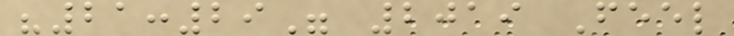"21:29" 2019 Feel
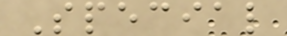Special
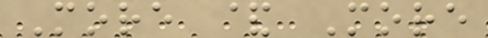More & More
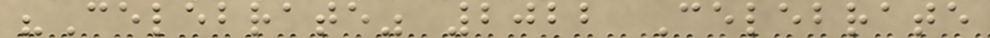"Celebrate" 2022 Celebrate
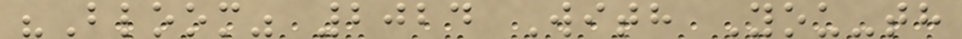"Bloom" 2024 With You-th
